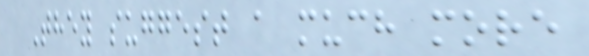They suggest a much more
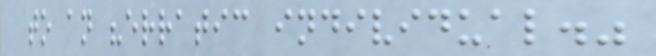to an "erratic individual."
